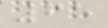65
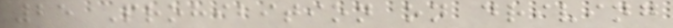25 Prohibition on driving
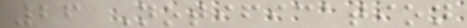26 Notification
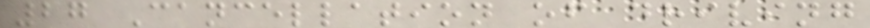27 Cancellation of driving
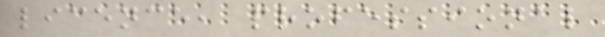licence, professional
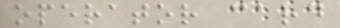operator card
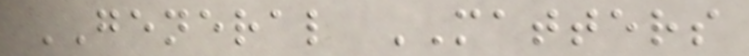GENERAL MATTERS
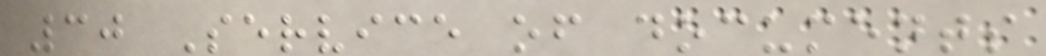30 Service of documents
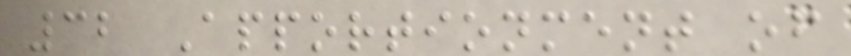32 Apportionment of
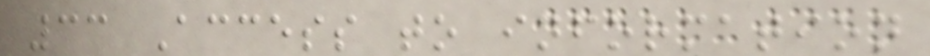33 Access to information
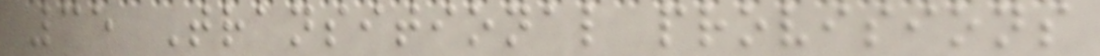35 Transitional provisions
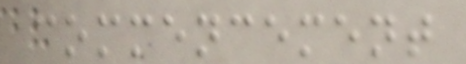commencement
